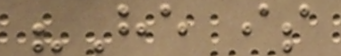"He is
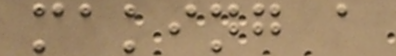making a
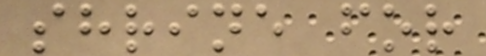shrine for
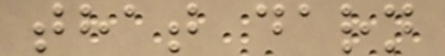that darn
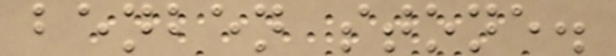benben stone.
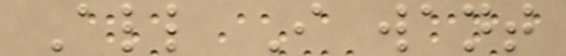All I want
